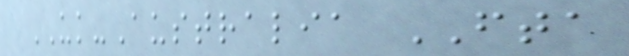UK-Australia FTA
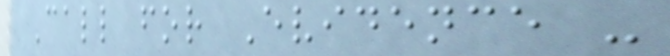Call for Evidence -
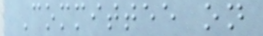Committee on
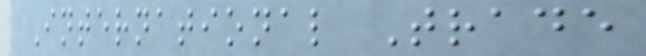International Trade
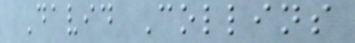David Collins
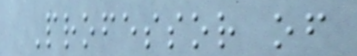Professor of
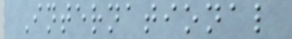International
